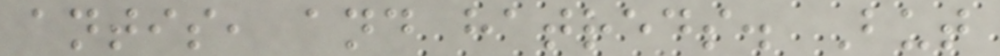antis, and hatreds. But
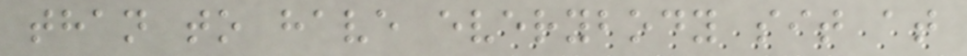than to have everybody sit at
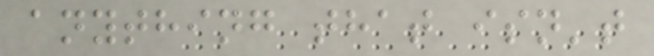anything that isn't
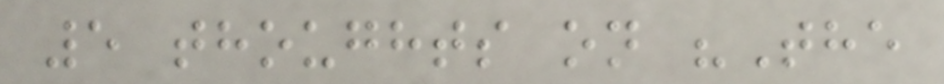5 thoughts on "The
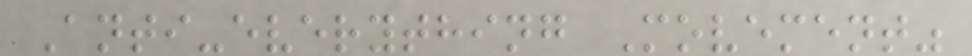Anti-everything Movement"
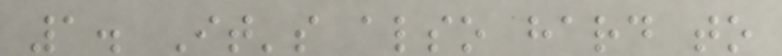1. It's also hard to
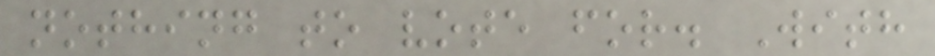nothing to vote for. With
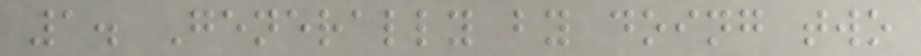1. Generally by doing two
